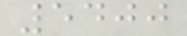5400
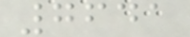7641
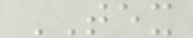TEX
